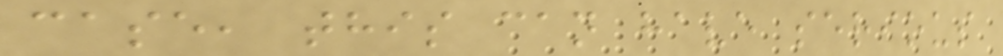case, this can have serious
